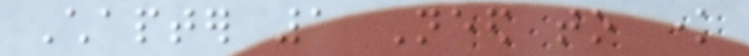Chapter 1 Need to know
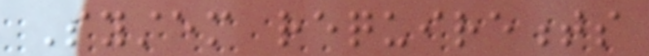System requirements
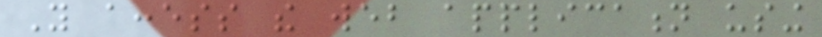You access the web application using
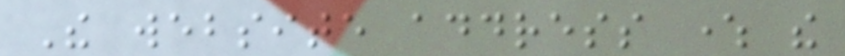The website address where the
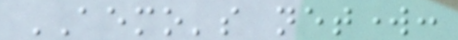AEMO's network:
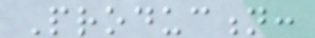Production:
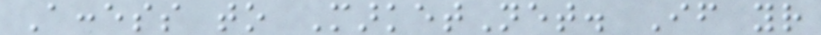Access to MarketNet. If your
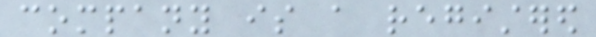company is a registered
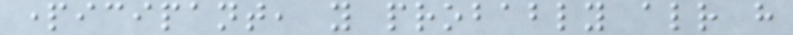participant, you probably already have
